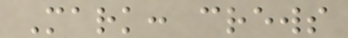Mark: crews
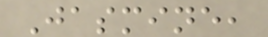Jasmine,
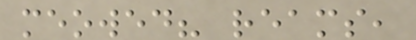meowed? reams,
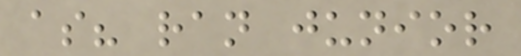as? ran junior
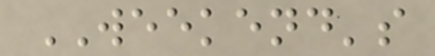WEEKEND's
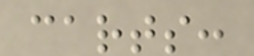carts:
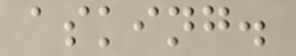asking.
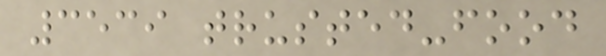3539 trusted-food
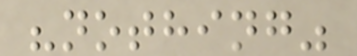"nothing"
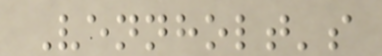Vennholt's
